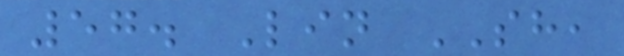57. Lin SH,
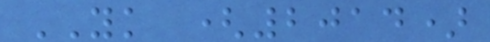YK (2014)
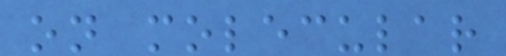on molecular
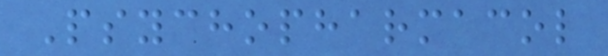Psychopharmacol
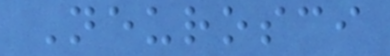Neurosci
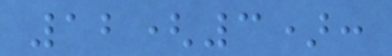12(3):
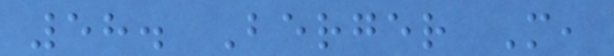58. Berger M,
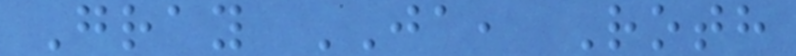Gray JA, Roth
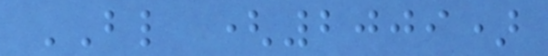BL (2009)
